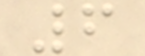6
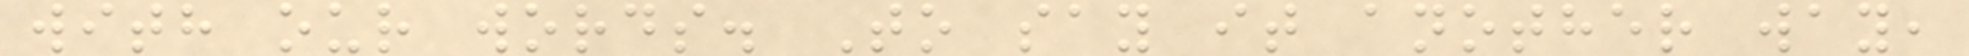with our words. To say it another way,
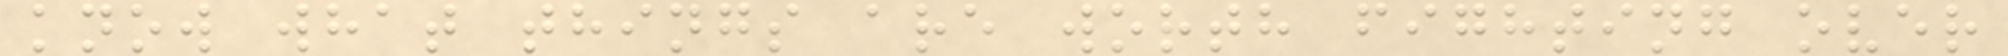know what things are worth fighting over
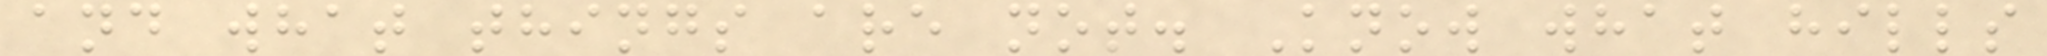and what things are not. Know what hills
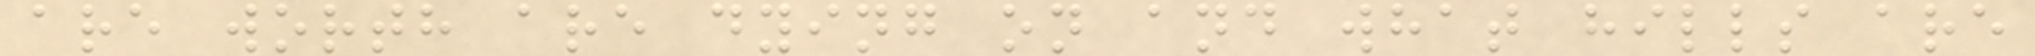are worth are dying on and what hills are
